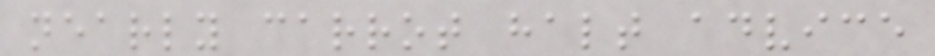nearly carrot halt advice
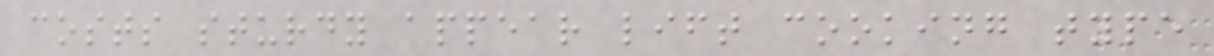costs sturdy appear lift cooking type
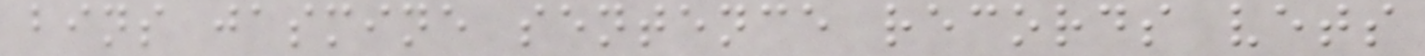bins jasmine sentence records vets
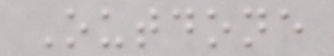Outdone
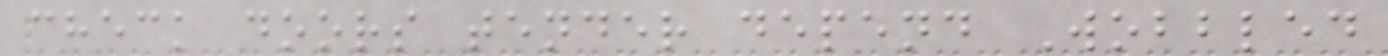check doors tender depend Wobbled
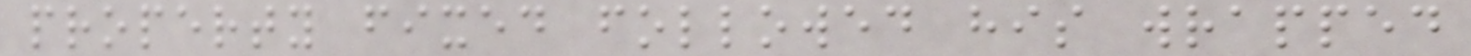property fixed followed his wrapped
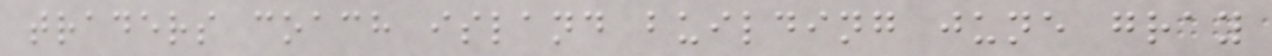traders coach island building june gray
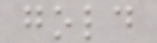gold
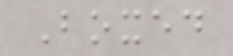Boxed
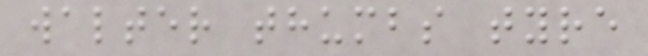walter thumbs tyre
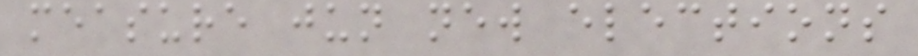measure jun new elections
